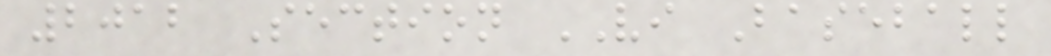2012 Section VI Baseball
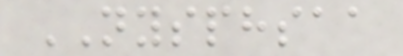NYSPHSAA
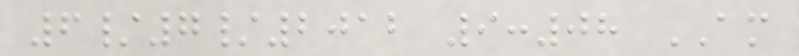6/7/2012 9:08 AM
